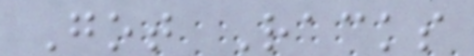Got Racks
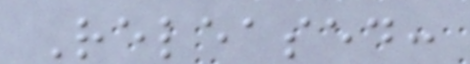Released:
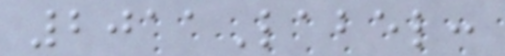2011Label:
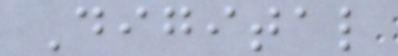Digital
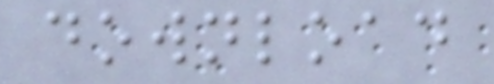download
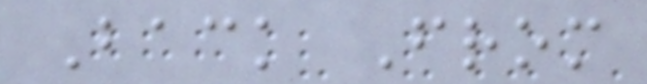Back From
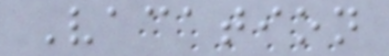Vacation
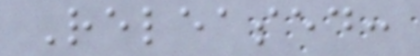Released:
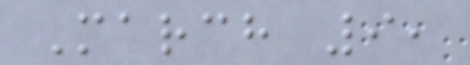March 9,
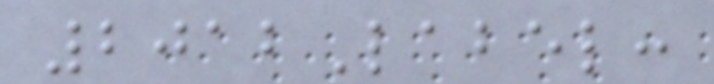2012Label:
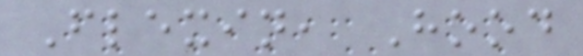Flexin, Hood
